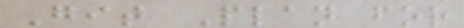Git Plan for
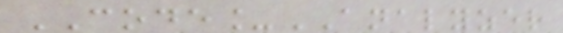CODE_ANALYZER
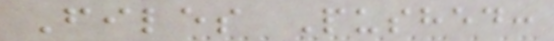Files Pushed:
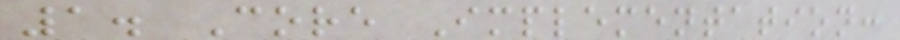1. Core Implementation:
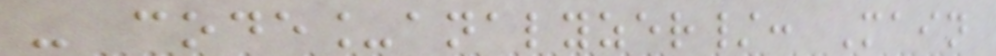- code_analyzer/: Main
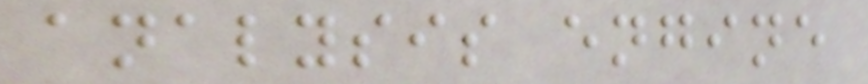analysis engine
